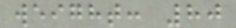weight: 80
